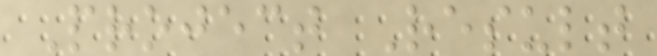Project Result
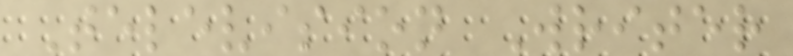Television Writer
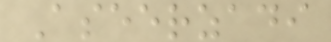Aseerzadi
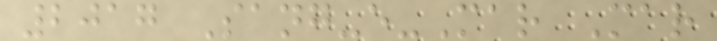2017 Sang-e-Mar Mar
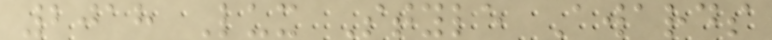2018 Lux Style Awards
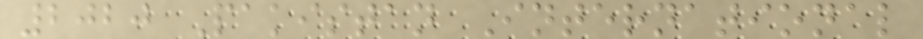2020 Pakistan International
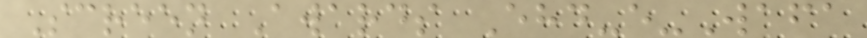Screen Awards Ehd-e-Wafa
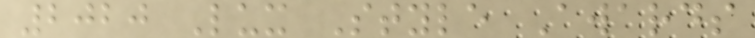2020 Lux Style Awards
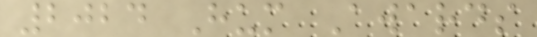2024 Hum Awards
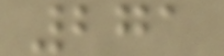271
